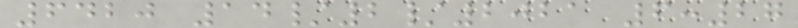6420 14/2/2021 6:27
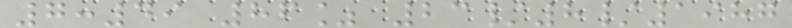7:49 86% 23/8/1987
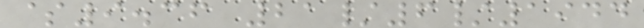$9.36 21/6/1944
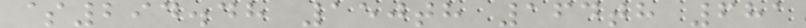$294.48 150th 164th 681
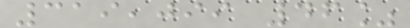319,099 46%
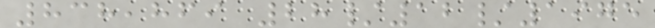838,869 28/12/1975
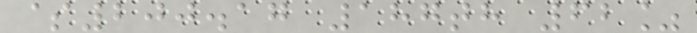$200.17 187th 62%
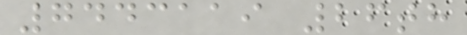7443119 26th
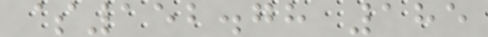$152.78 185
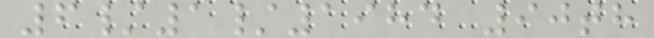6/1/1984 90th
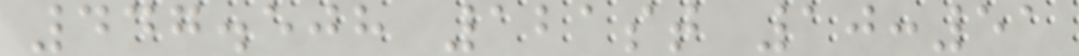447.508 121st 10:51
